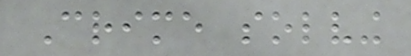Crime solving
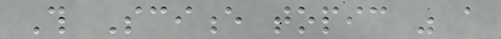This Science topic was a
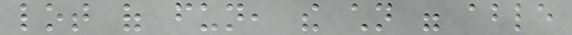lot of fun, the children were able
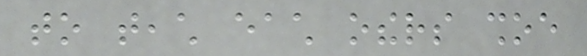to teach each others shoe
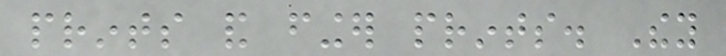prints and finger prints. They
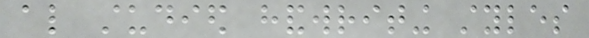also studied handwriting styles
